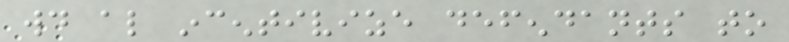would also incentivize defendants to
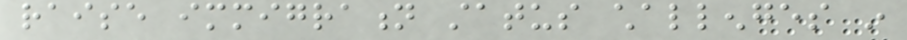raise immigration status challenges in
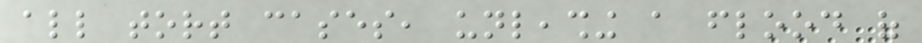all tort cases, unleashing a flood of
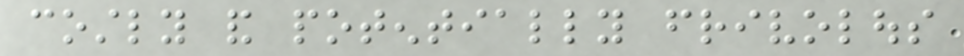costly and potentially frivolous
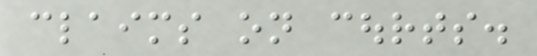claims on courts.
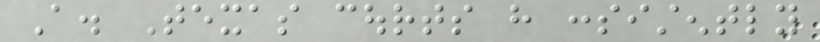A. Texas courts have consistently
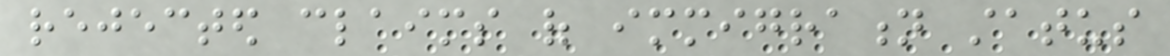rejected claims of immigration status
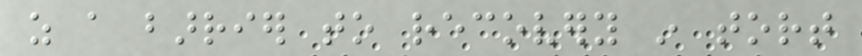as a barrier to recovery in tort
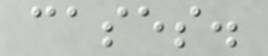cases.
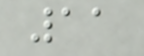11
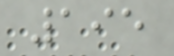195
